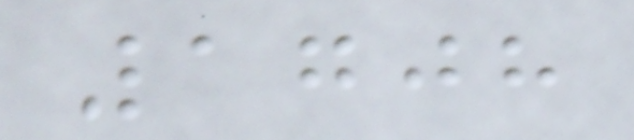1708
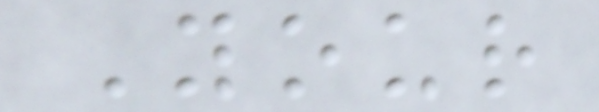Your
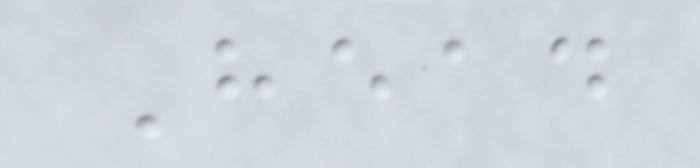Head
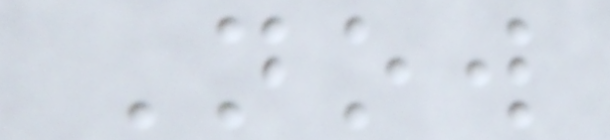Now
